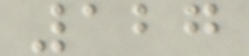127
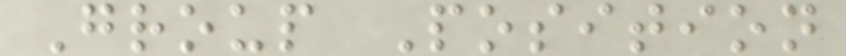Group Position
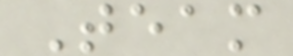Team
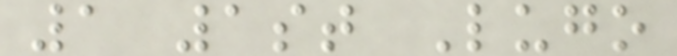1 1st Lugo
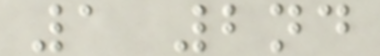1 2nd
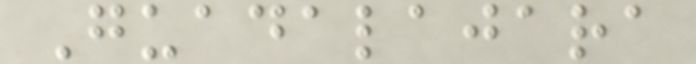Guadalajara
